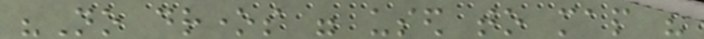"No drones were used to map the
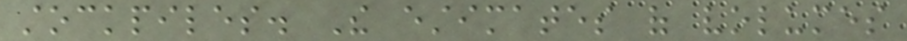stockpiles. The estimates of volumes
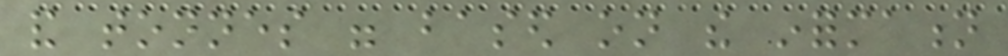and tonnes were based on the information
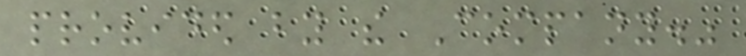provided by the Company."
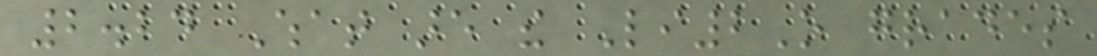2.24 What are the Li2O grades
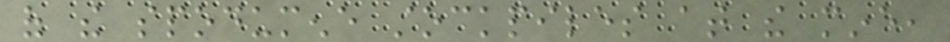of the spodumene stockpiles at the mine,
